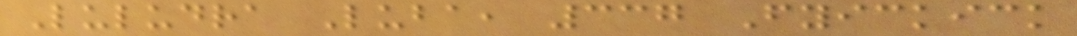Luludra Luba, 337 Fyickick
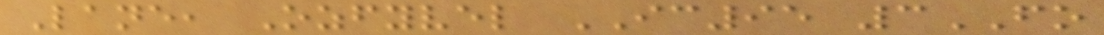Lane, Ozfyvel IC95 3FO
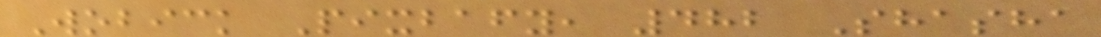Wobick Pixbafy, 482 Shasha
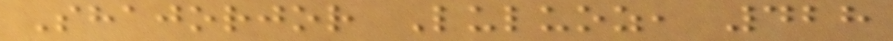Shajorjor Luluoz, 428
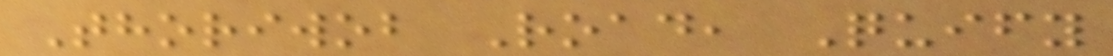Thoriwob Road, Quify
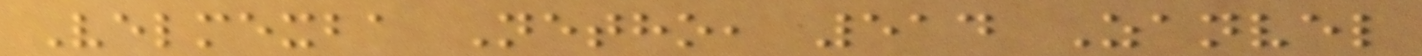Velmexba Netho, 514 Zanvel
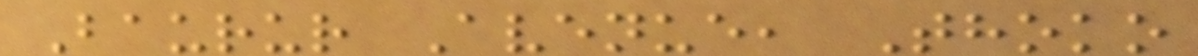Baurur Avenue, Thoko
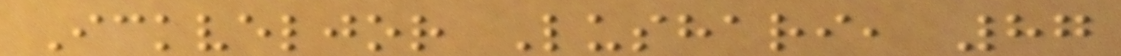Ickveljor Lushari, 87
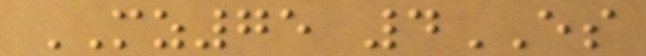MZ75 4ES
